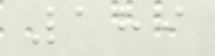189
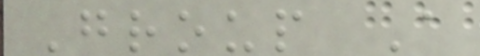Group A
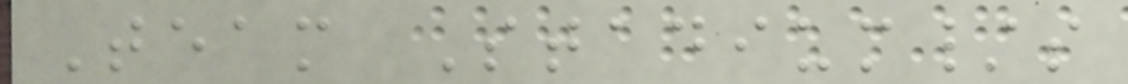Team Stadium/s
